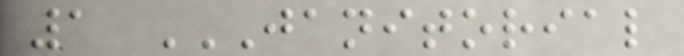1 JANITORIAL
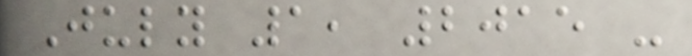July 1, 2015 -
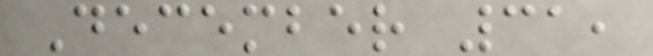December 31,
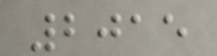2015
